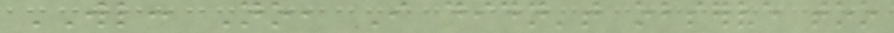WL: No, I didn't observe too
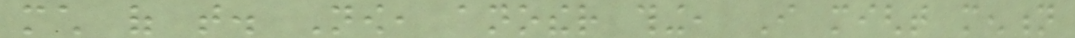much of that. Now, another thing, I might mention
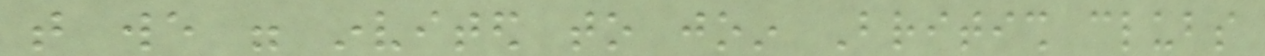that we were invited to join British clubs
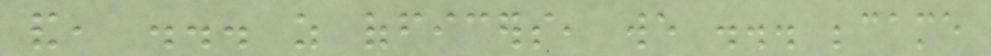and, ... as officers, we ... became
